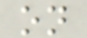on
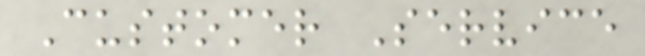Customer Service
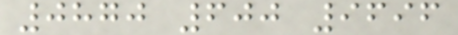0870 600 9696
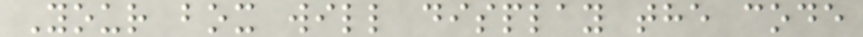Your box will display the code
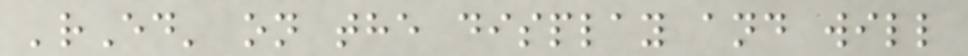'rEd' on the display and will
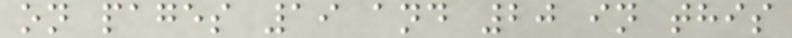on pages 19 and 20 in this
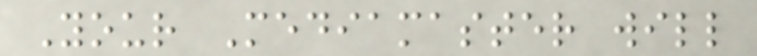Your Mediamaster will
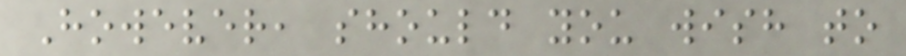However, should you wish to
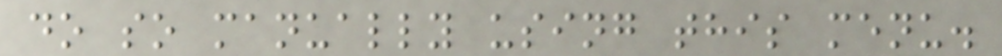do so manually using this menu.
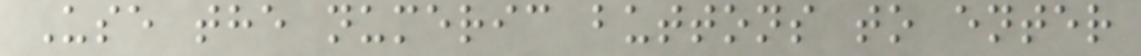Use the numeric buttons to enter
